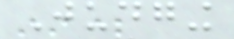Judging
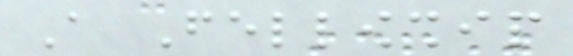A Fellowship
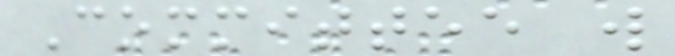Committee will
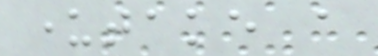undertake a
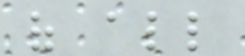of all
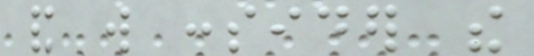and will consider the
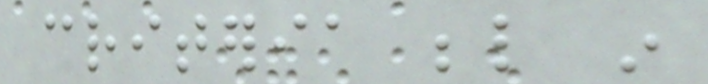criteria below in
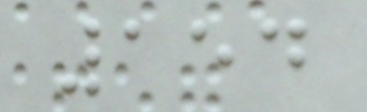154
